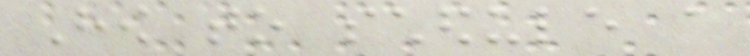How to schedule a
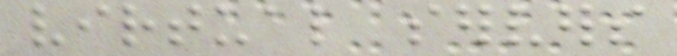virtual servers
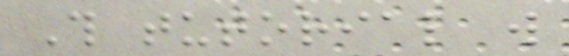This tutorial will
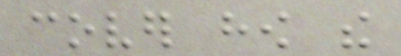cover how the
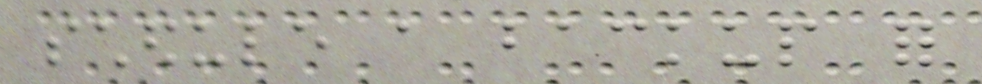schedule a backup for
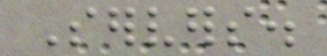Servers.
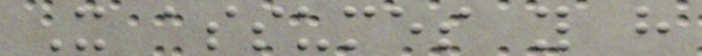It assumes you have
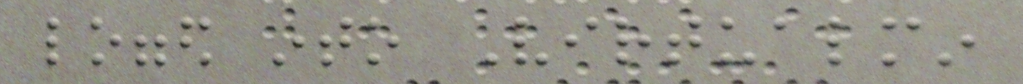logged into Virtualmin
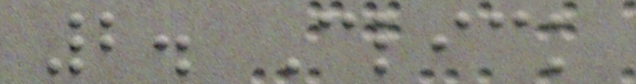2. Click
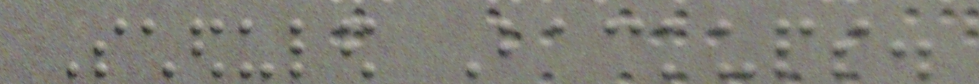Scheduled Backups.
